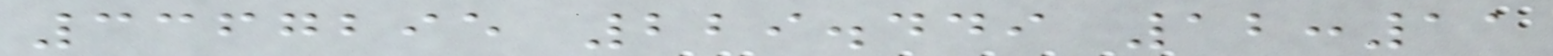3367295 229.449 12:11
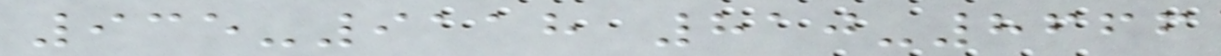935-9118 810-8666
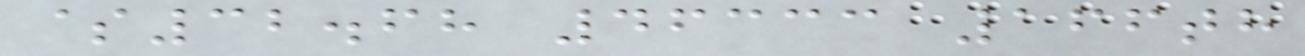$32.68 46333 166th
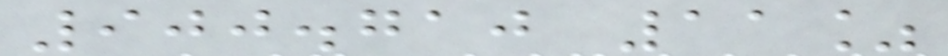900.710 11%
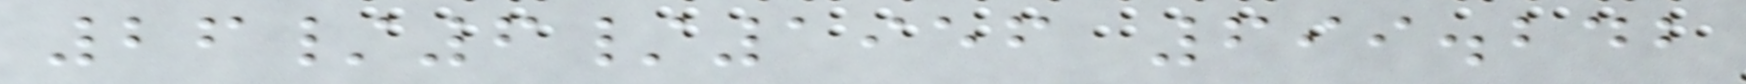26/6/1956 699.242
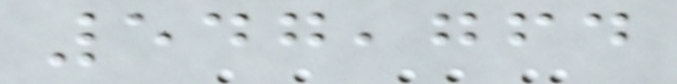547,764
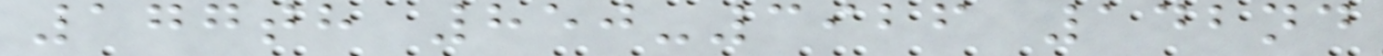177th 850-3926 142nd
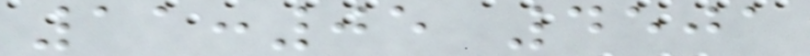11:05 4501
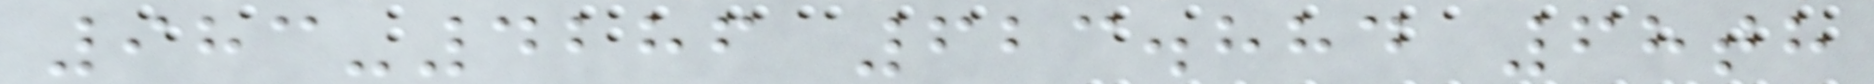983-4286 623.884 68th
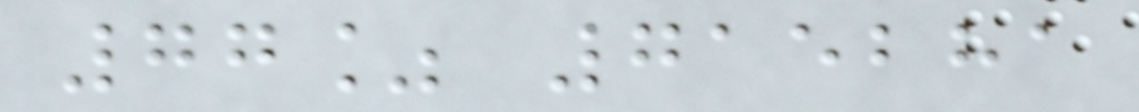77% 715281
